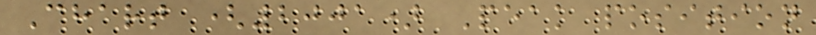Chart (2001) Peak position
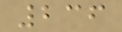236
